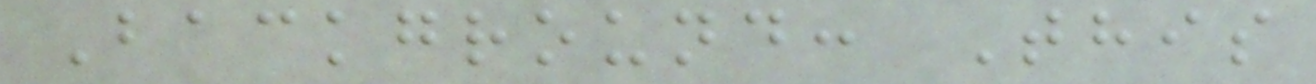Background: This
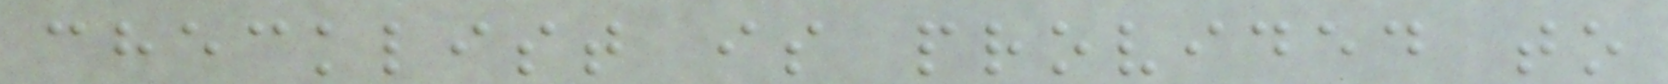checklist is provided to
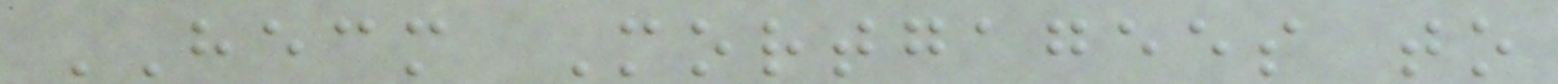HECM Mortgagees to
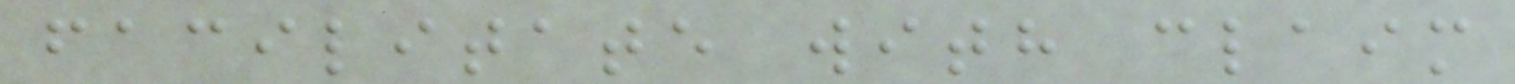facilitate with claim
